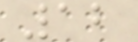12
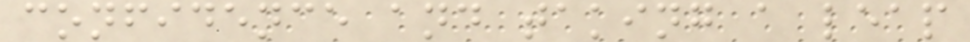confidence and taking a leap
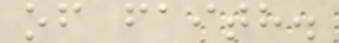of faith.
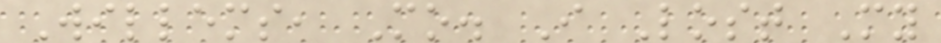Willems, Mo. I Lost My
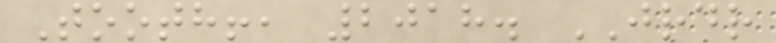Tooth!, 2018. JRDR
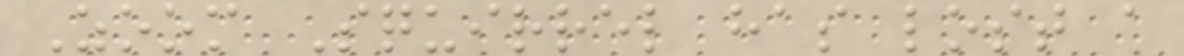Zoom Squirrel has lost a
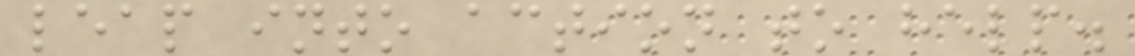leap into action to help.
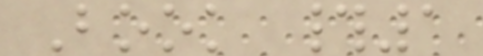Book #1
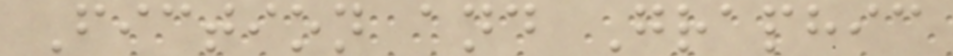Fiction and Graphic
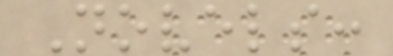Novels:
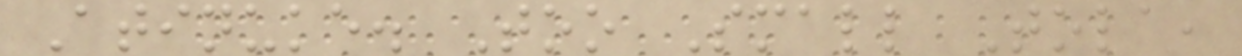Atinuke. Too Small Tola,
